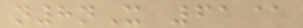n8nX 61@
